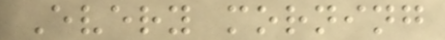Every morning
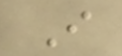I
